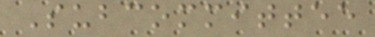Subcommittee
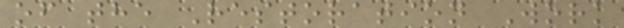of the Restoration Work
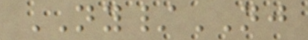NY/NJ
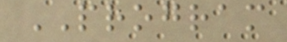PROGRAM
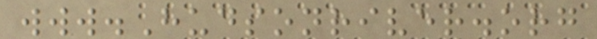www.Hudsonriver.org
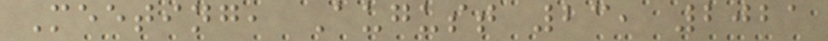Meeting, August 23, 2021
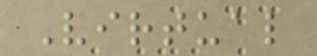Virtual
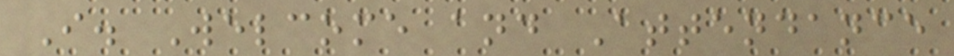I. Welcome and Attendance
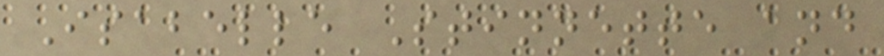Isabelle Stinnette and
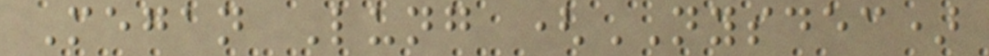Megan Lung (NYSDEC)
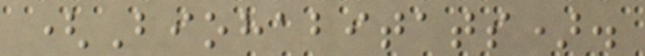(Biohabitats).
